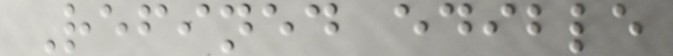Refined edible
